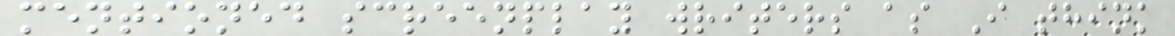mentioned screenplay writers as I think
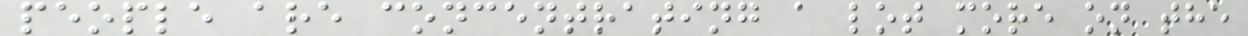people are concentrating a lot more on the
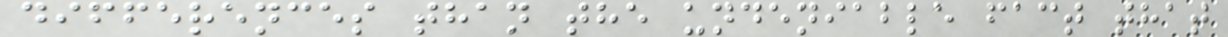differences than the undeniable fact that
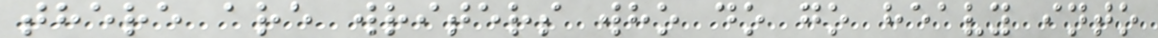there are writers who do go heavy into
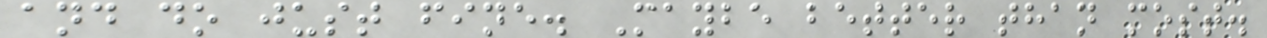and do just fine. Maybe better than most.
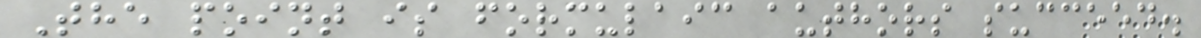The point is formulaic authors succeed.
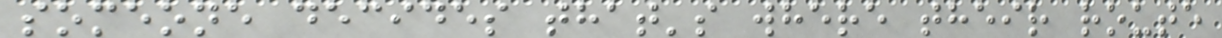someone decides that's where their route
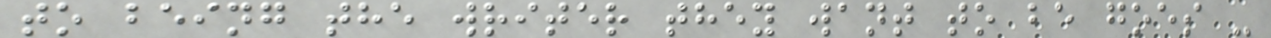to being the writer they want to be goes -
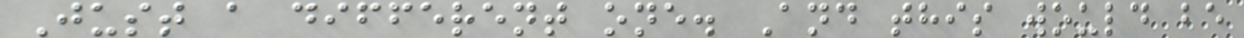Just a different one. And this would be
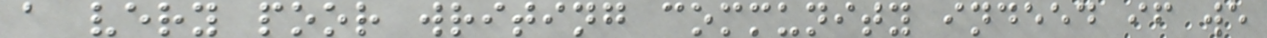a very poor writing community indeed if we
